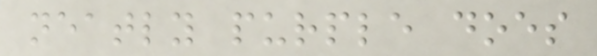neatly purple does
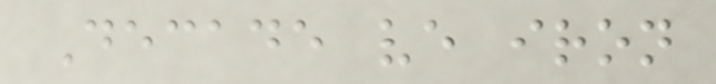Decade ve iron
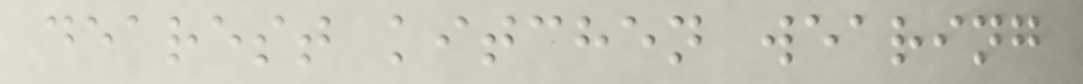dearest kitchen wearing
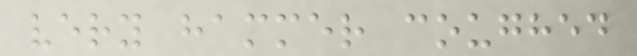very hammer coughed
